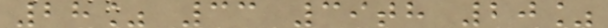28% 33 39th 20%
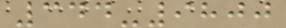344-9800
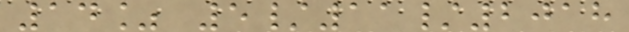14% 5/11/2018
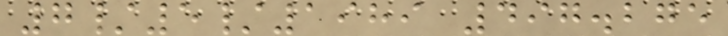7/5/1989 497.275
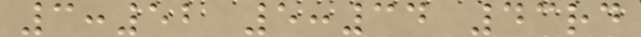3:52 5:34 43rd
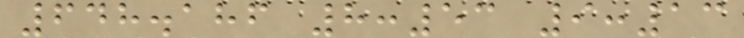648.186 8:53 9:13
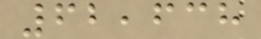62,638
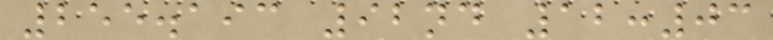255.193 92nd 12:03
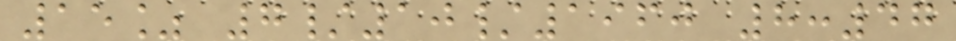15% 7/10/1960 8:47
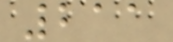211
